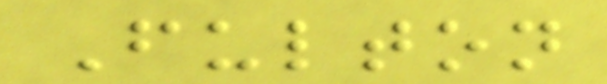Fulton
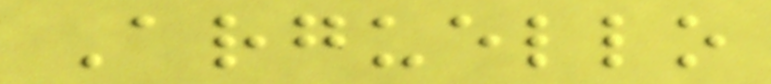Arguello
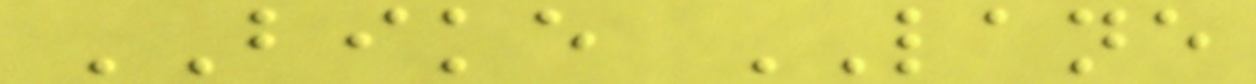BIKE LANE
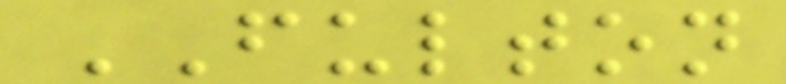FULTON
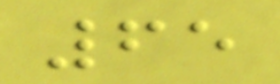65
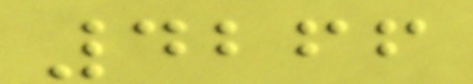4266
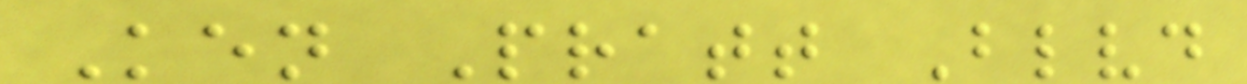Ken Pratt Blvd
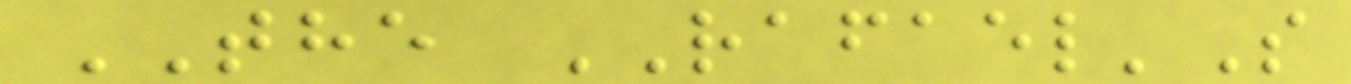THE RAFAEL'S
